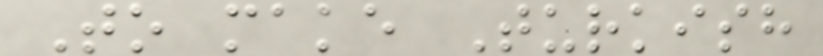To make Turkish
